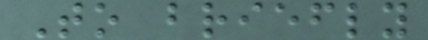To briefly
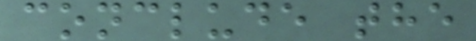conclude the
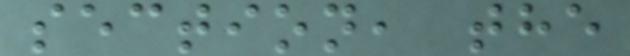section, the
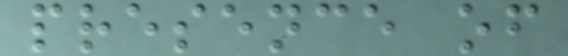presence of
